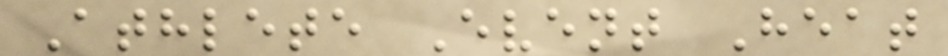Athlete Event Heat
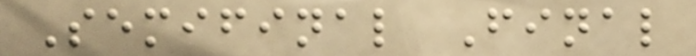Semifinal Final
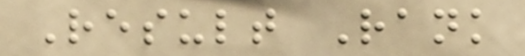Result Rank
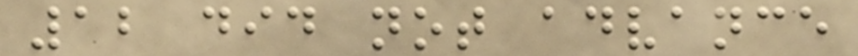12 did not advance
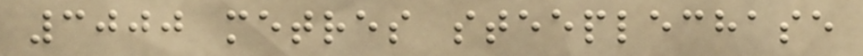3000 metres steeplechase
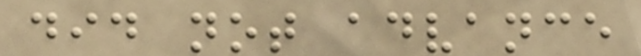did not advance
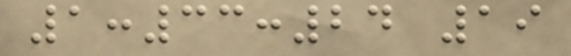1:33:24 19
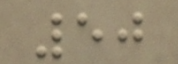50
